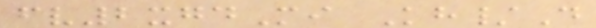fv2xgdMi Kh/D
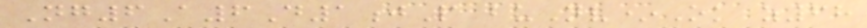Ng6A6D1jP buNv*Ok z68
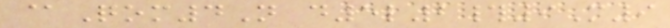@Qom4N d5l2#9M9
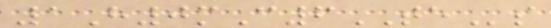1H0mC6TEs
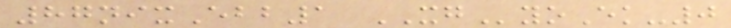87nixEbb1 XGyoEk-0
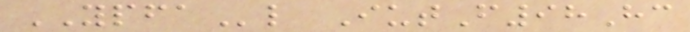YPFAl IutF98Hc
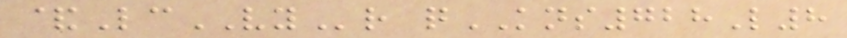&LcVYr qKNS728L8
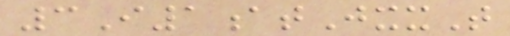3I1atJxxT
